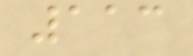113
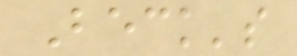Beck's
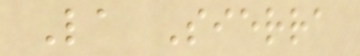La Sierra
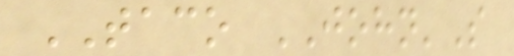TACO JOHN'S
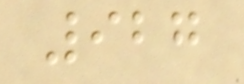927
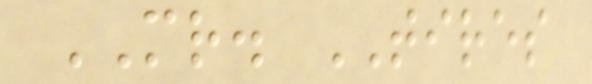MR. TIRES
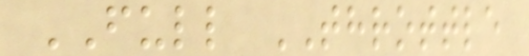FULL THROTTLE
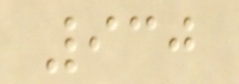930
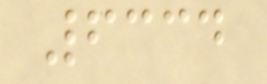6334
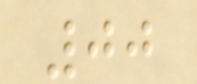00
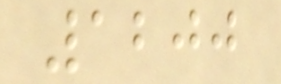1200
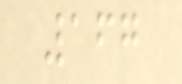167
